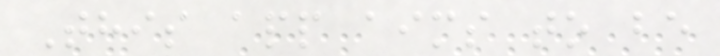This app aims to be
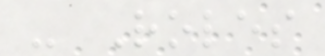- Roles
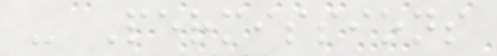- Permissions
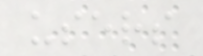users
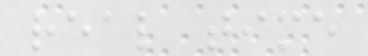real time
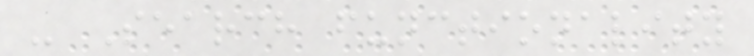- Search functionality
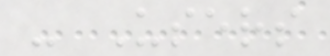- Users
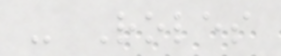- Roles
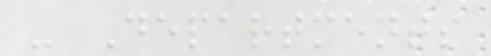- Departments
